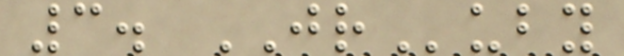3. JRuby
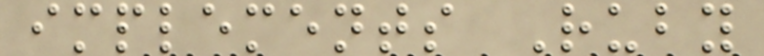implements Ruby
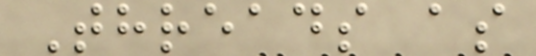Threads as
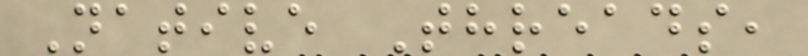Native Threads,
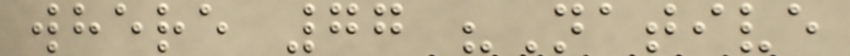where 77 "Native
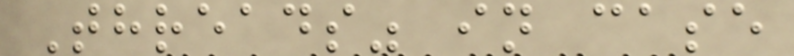Threads" in case
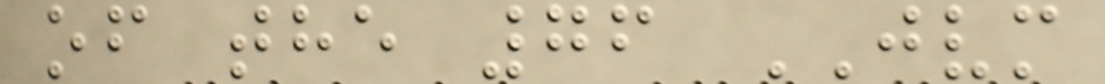of the 76 JVM
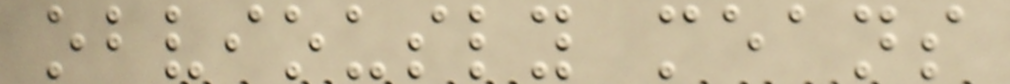obviously means
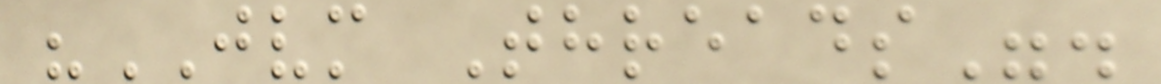"JVM Threads".
